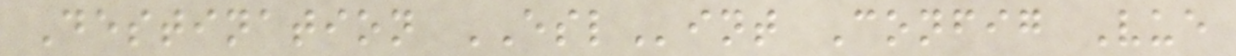Destination ESLint Config Vue
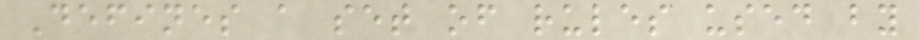Defines a set of rules used by
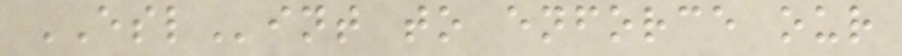ESLint to enforce our
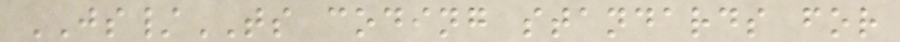JS/TS coding standards for
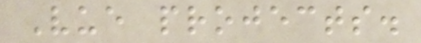Vue projects.
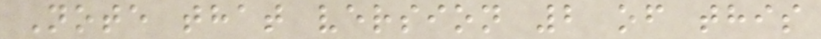Note that version 2 of this
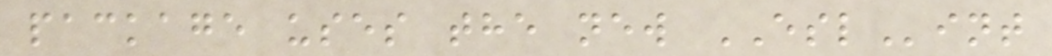package uses the new ESLint
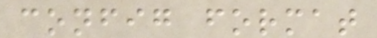config format
